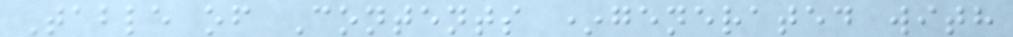Table of Contents *generated with
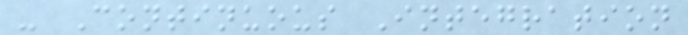- Continuous Integration
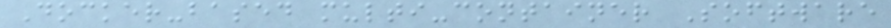Docker-based multi-container Software
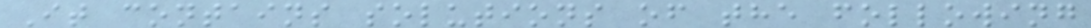It contains solutions of the following
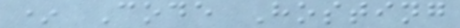* Code Hosting
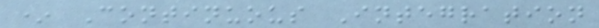* Continuous Integration
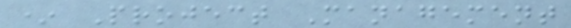* Project Management
